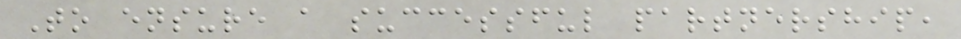To ensure a successful partnership,
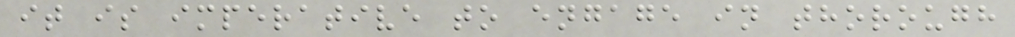it is imperative to engage in thorough
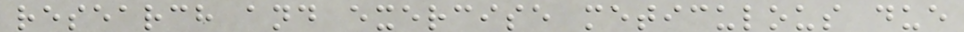research and exercise meticulous due
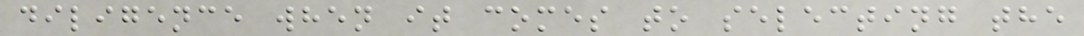diligence when it comes to selecting the
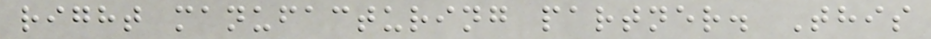right manufacturing partner. This
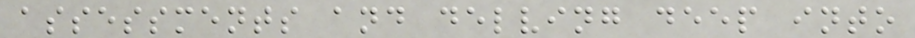assessments and delving deep into
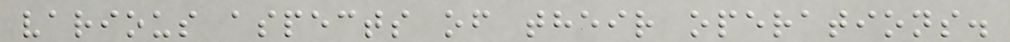various aspects of their operations.
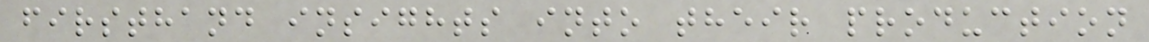firsthand insights into their production
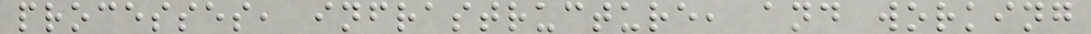processes, infrastructure, and working
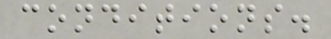conditions.
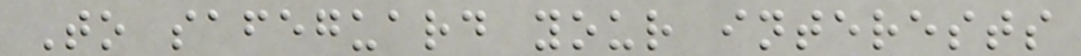To safeguard your interests
